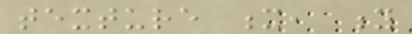texture x, y
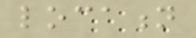location
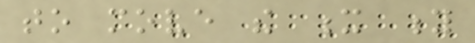to move the x y
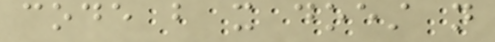code but it doest not
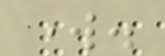work.
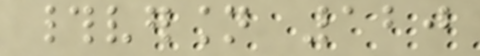#version 120
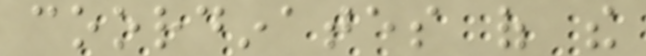coordinates of the
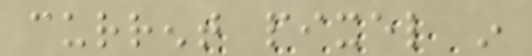current pixel in
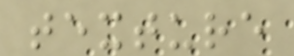texture
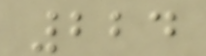224
